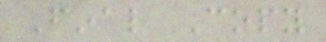Final Copy
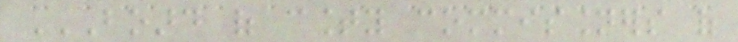BOARD OF COUNTY COMMISSIONERS OF
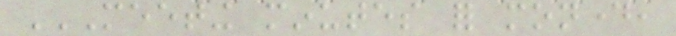MEETING MINUTES FOR MONDAY,
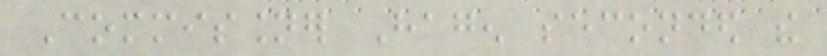Commissioner Hagen seconded the
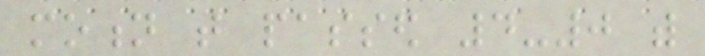motion that passed 4-0 with
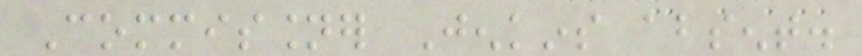Commissioner Jenkins absent.
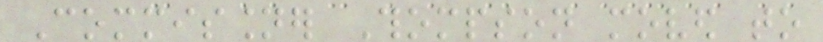Commissioner Thompson moved to
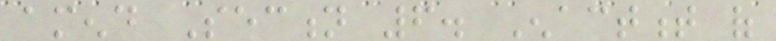amend Section 6. Enactment of
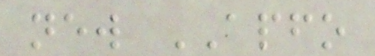new APFO
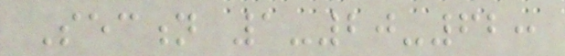Section 1-20-62:
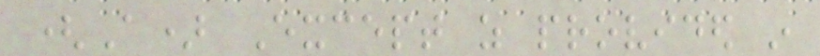(A) Except as provided in
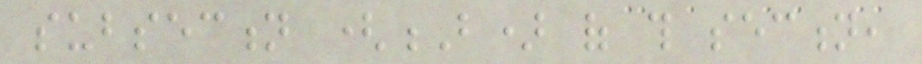subsection (B) of this section,
